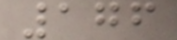176
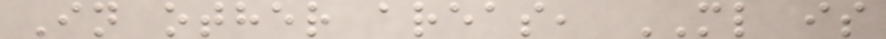In other areas, ML is
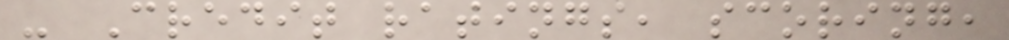- Credit ratings, scoring,
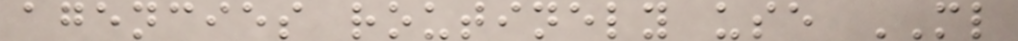agencies routinely use ML
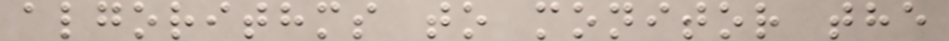algorithms to monitor the
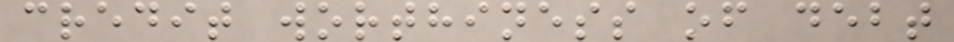credit worthiness of debt
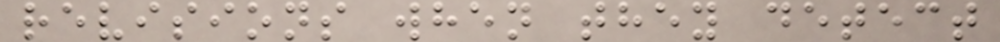revisions when they detect
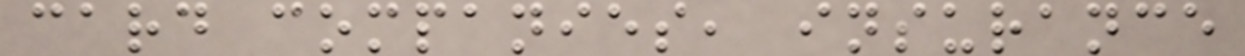card companies, insurance
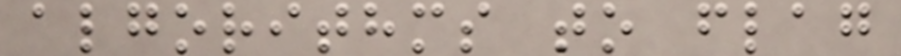algorithms to flag
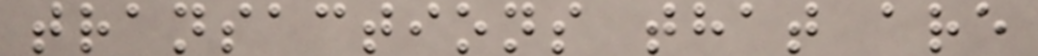transactions that are
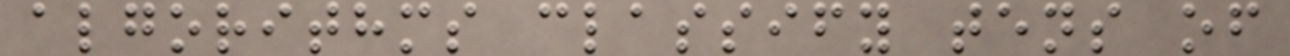algorithms classify tens of
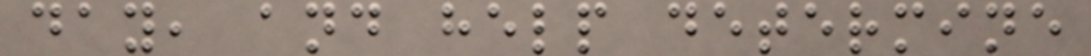day, and help determine
